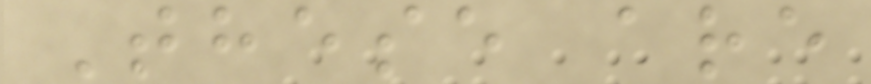These are
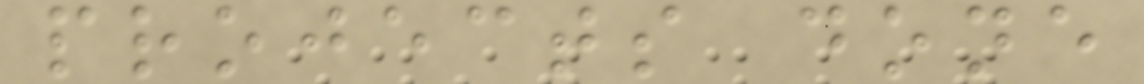projects done
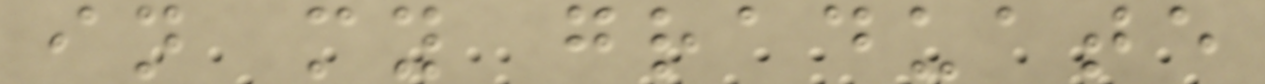in my graduate
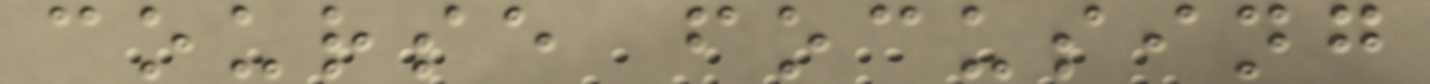course focusing
